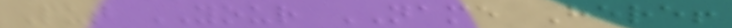Put YOUR NAME Here!
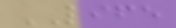LIFE
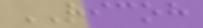RICOH
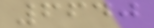6640
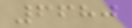6680
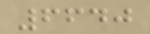6640
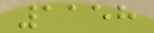1158
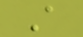A
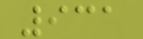931
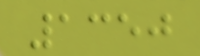1350
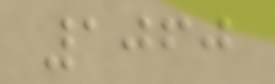1060
